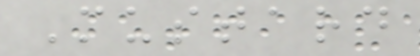Mustard
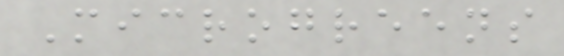Microgreens
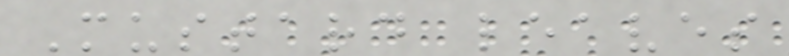Mustard leaves
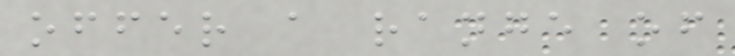offer a range of
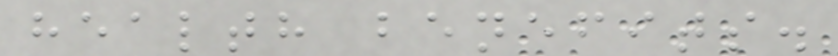health benefits.
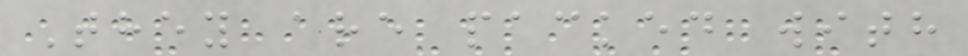They are packed with
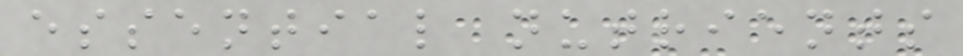essential nutrients
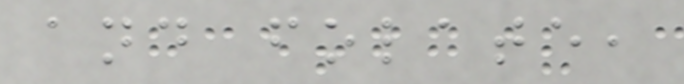and folate,
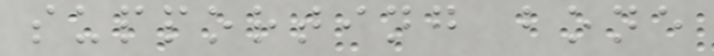supporting bone
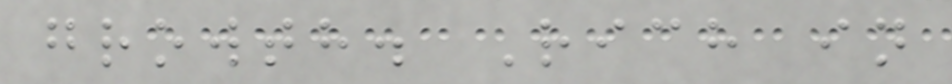growth. Rich in
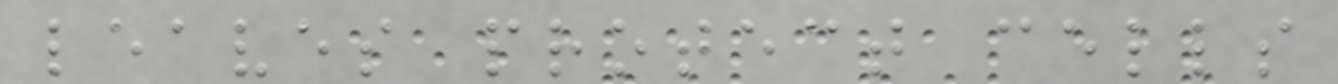leaves protect cells
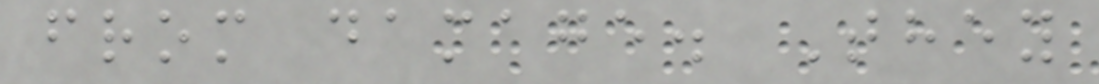from damage. They
